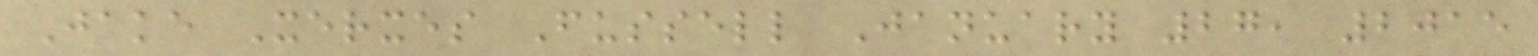Jake Xerxes Fussell January 27, 2015
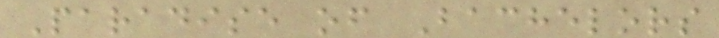Paradise of Bachelors
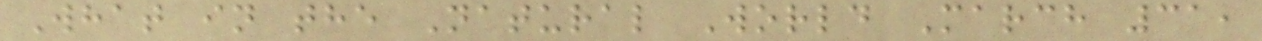What in the Natural World March 31,
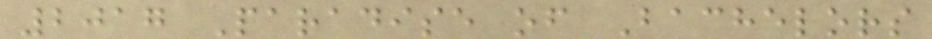2017 Paradise of Bachelors
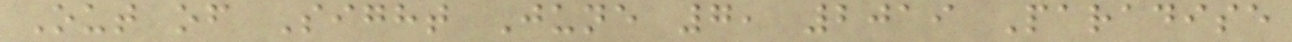Out of Sight June 7, 2019 Paradise
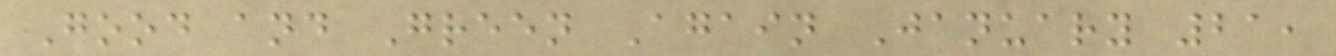Good and Green Again January 21,
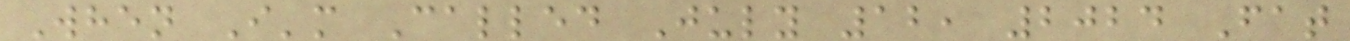When I'm Called July 12, 2024 Fat
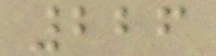226
